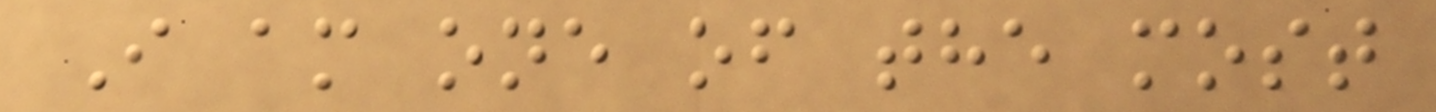I am one of the most
